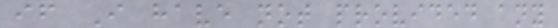if I have not provided any
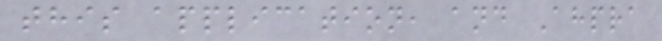this application, and Ahpra
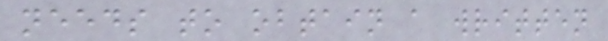needs to obtain a written
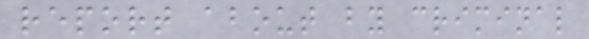report about by criminal
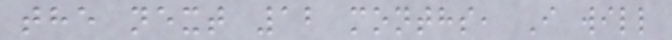the next 12 months, I will
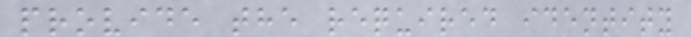provide the required identity
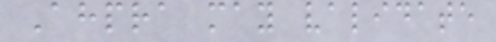Ahpra may validate
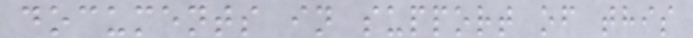documents in support of this
